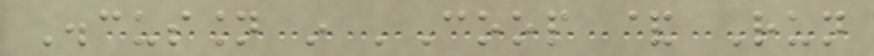Discussion in 'Coop & Run
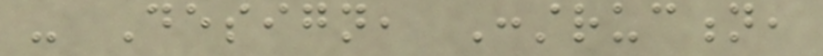- Design, Construction,
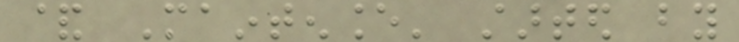& Maintenance' started by
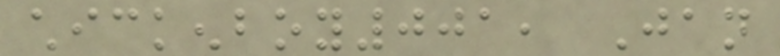chickenboy001, Jan
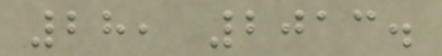28, 2013.
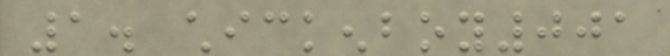1. chickenboy001
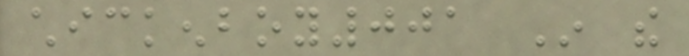chickenboy001 In the
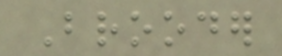Brooder
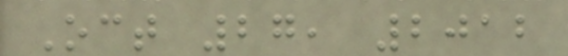Oct 27, 2012
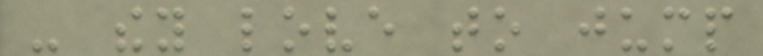- they love to jump
